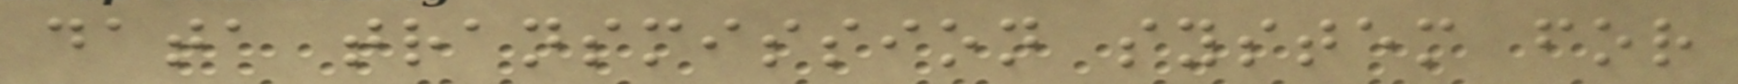data transmission system for
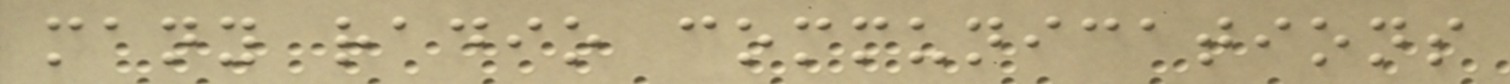many radio communications
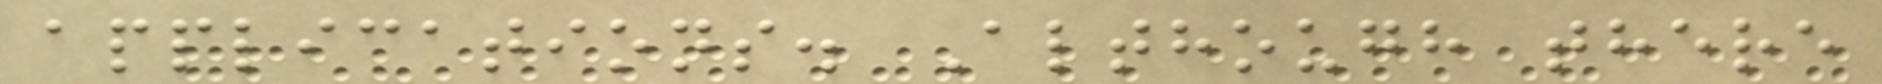applications. Although there
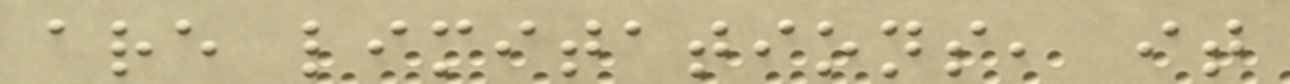are limitations, it
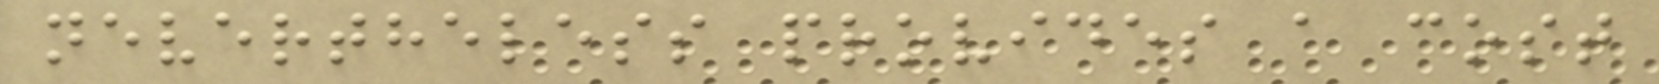nevertheless provides a cost
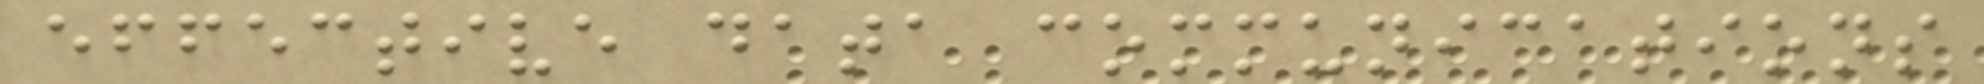effective data communications
